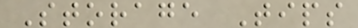Storage Tips
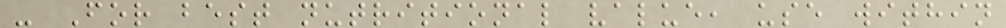- For best nutritional value, use within
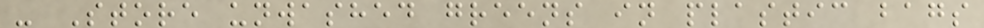- Store unwashed greens in plastic bags
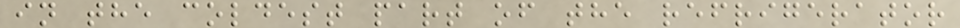in the coldest part of the refrigerator
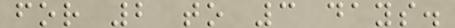for 2 to 3 days.
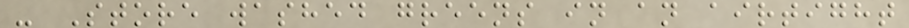- Store washed greens in an airtight
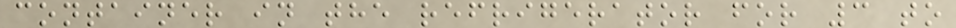container in the refrigerator for 3 to
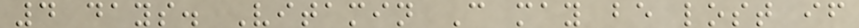4 days. Vitamin C may be lost if
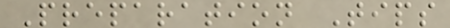Preparation Tips
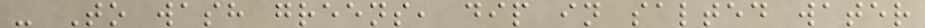- To wash greens, dip in salted water
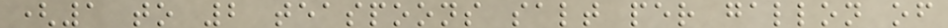(1 to 2 teaspoons salt per gallon of
